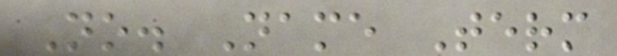No. Name Term
